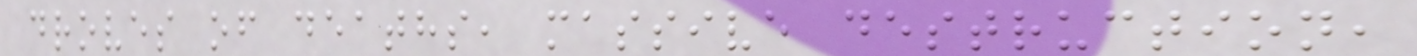droves of deaths, massive destruction,
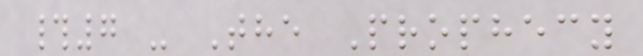#7 - The Prophecy
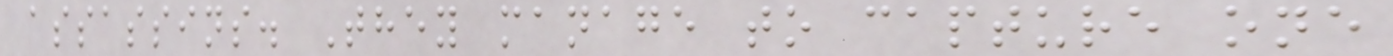assassins. They manage to capture one
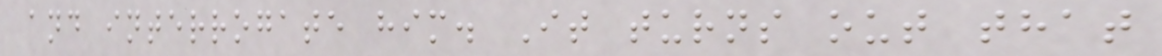and interrogate him. It turns out that
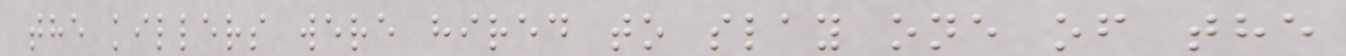the killers were hired to slay one of the
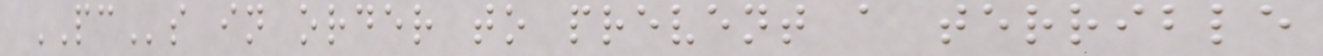PCs in order to prevent a terrible
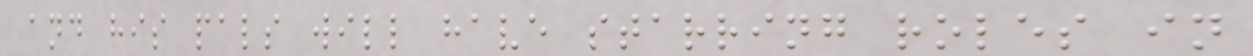and his pals will have starring roles in
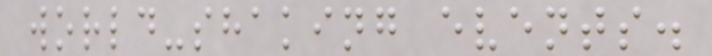world-shaking events.
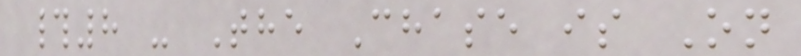#8 - The Chase is On
